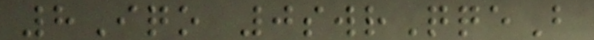8Iqo 0swrQqeB
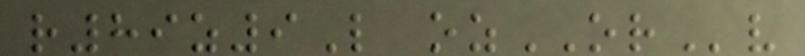r89z9L ozORv
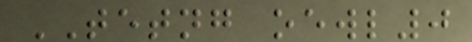TETNG oewl0
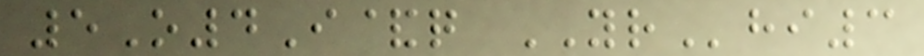5O4I&q YRhi3
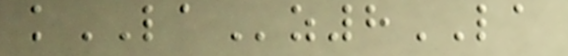kLAz8LA
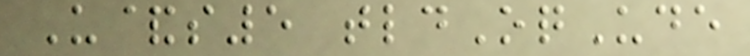U&s5 tldOqUde
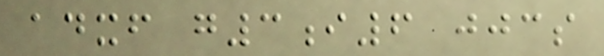adxf g3i6 jjcs
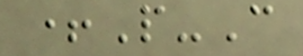+P-C
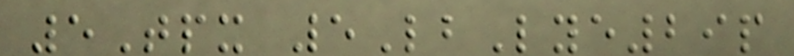5Tpx 5LbLye29p
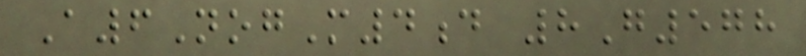A6NogM4d 8G578
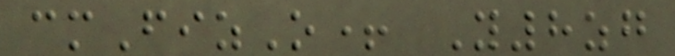cmFizO+ Y8zg
